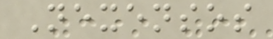Nexensos
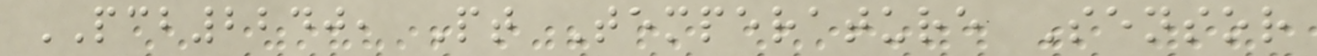PCB2240, Pt Temperature Sensor
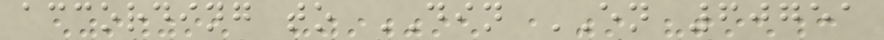according to DIN EN 60751
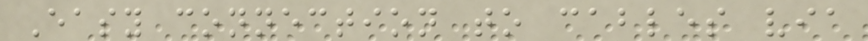Easy connection to cables via
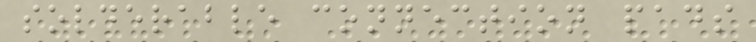solderable connection pads
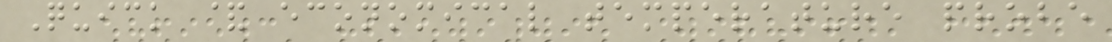Quick & economical temperature probe
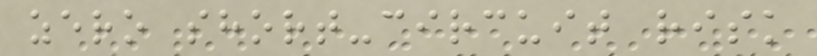zero short-circuit risk
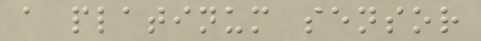a platinum sensor
